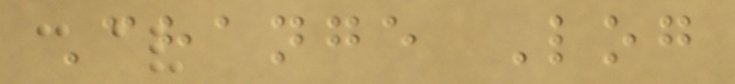Change Log
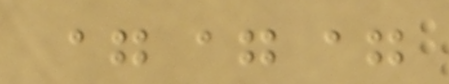===
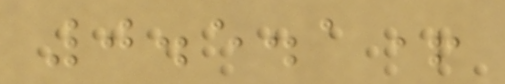0.5.1+
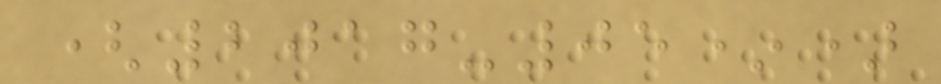(2017-05*)
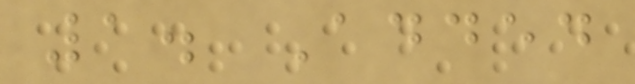1. Added
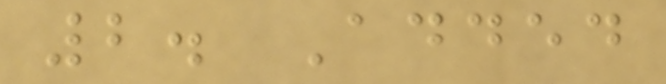2. Added
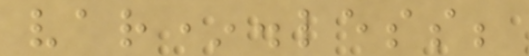var*.less;
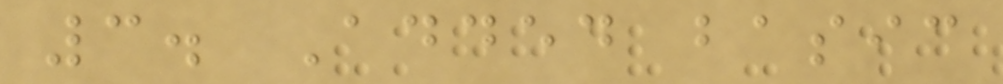3. Added basic
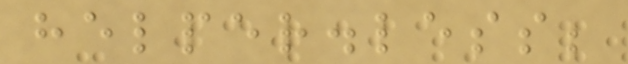helper.less;
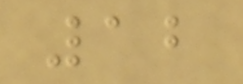12
